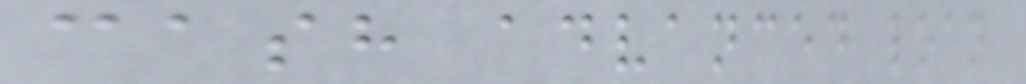cash advanced loan
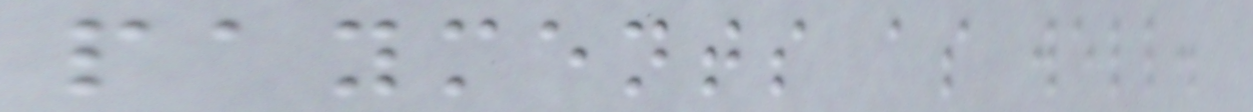payments as well.
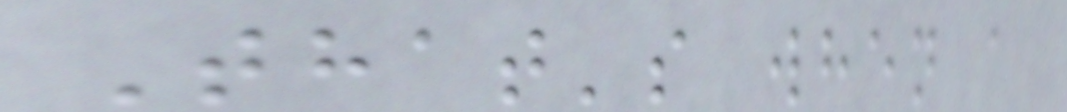That's when a
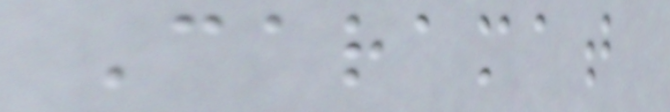Caramat
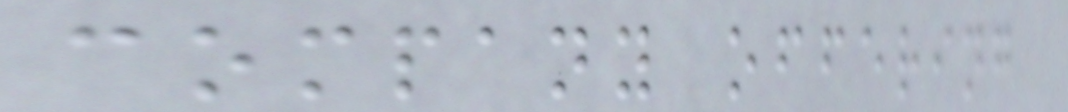company offering
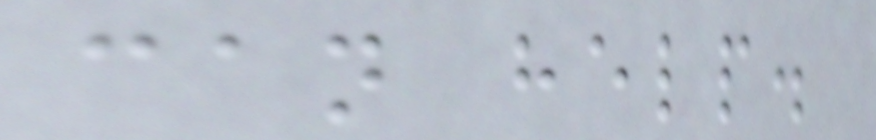can help.
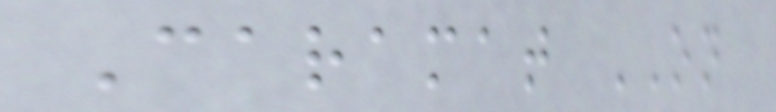Caramat ON
